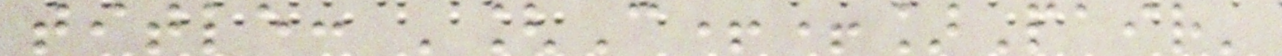title: '[C++]Pair'
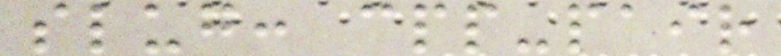slug: cpp-pair
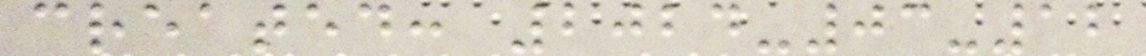created: 2024-03-12
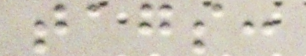tags:
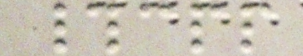#cpp
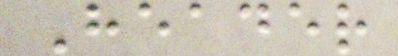Header
